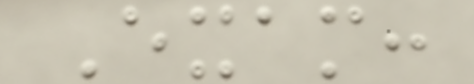Exam:
